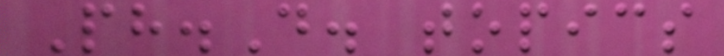Ph.D. topics
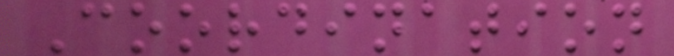Coordination
